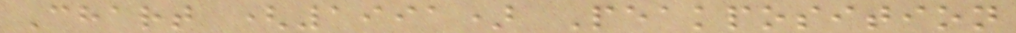Chart (1991) Peakposition
